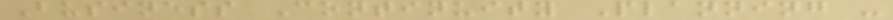Business Continuity Planning -
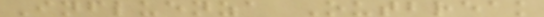Influenza Outbreak
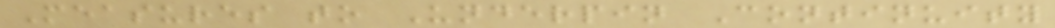Measures to Underpin Continuity
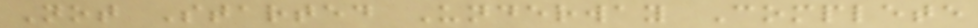Not Started Underway Complete
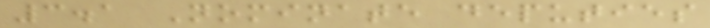3.1 Nominate deputies
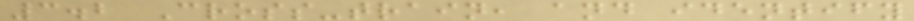3.2 Cross-train, and identify
